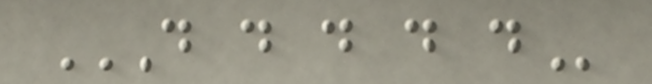D D D D D
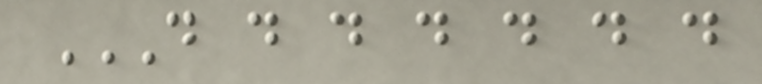D D D D D D D
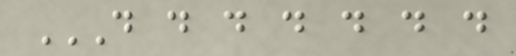D D D D D D D
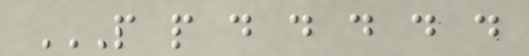P P D D D D D
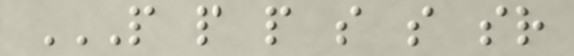P P P S S SR
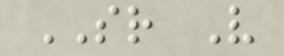SR V
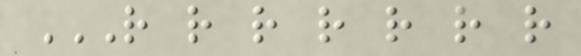R R R R R R R
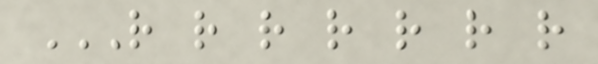R R R R R R R
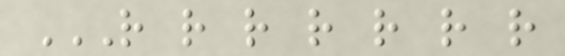R R R R R R R
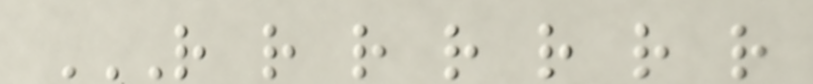R R R R R R R
